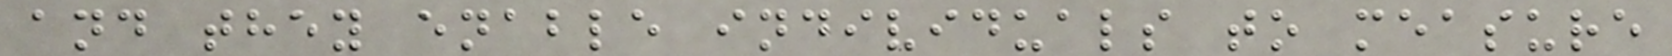and they enable individuals to measure
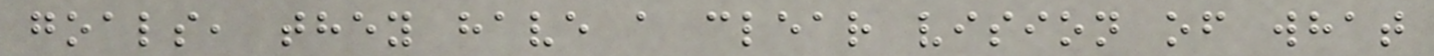goals, they have a clear vision of what
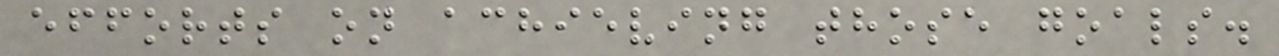efforts on achieving those goals.
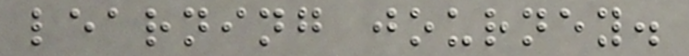learning journey.
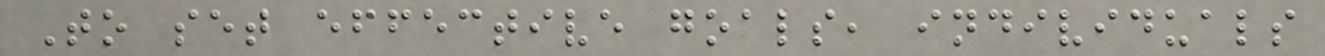To set effective goals, individuals
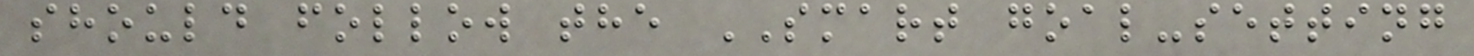should follow the SMART goal-setting
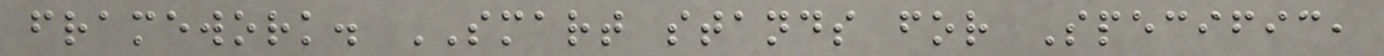framework. SMART stands for Specific,
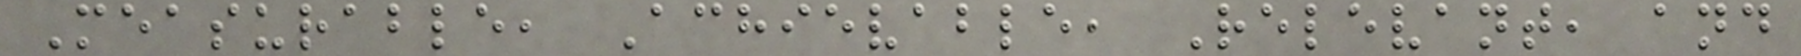Measurable, Achievable, Relevant, and
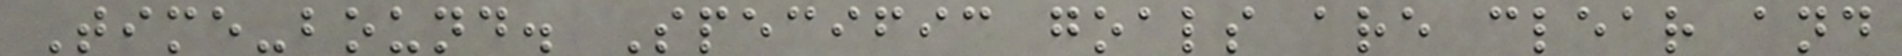Time-bound. Specific goals are clear and
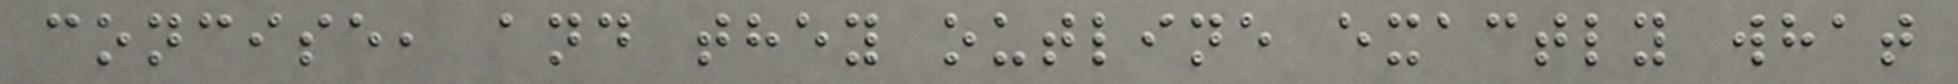concise, and they outline exactly what
